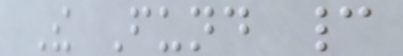The Fund cannot
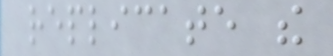replicate the
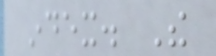index. The
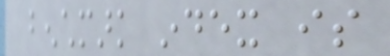benchmark index is
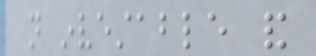not investable and
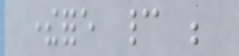therefore cannot be
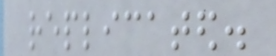replicated.
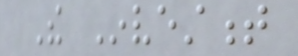The Investment
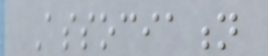Association
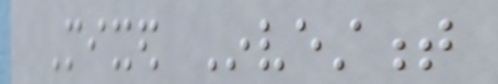Mixed Investment
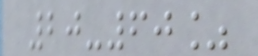20-60%
